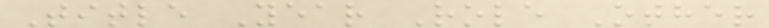Title Year Role Other
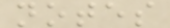notes
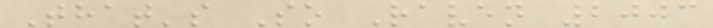That's So Raven 2003
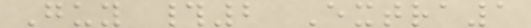Guy #2 Extra1
